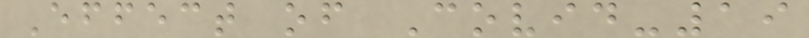Effect of Covid-19
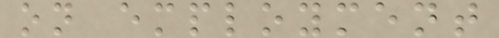on employment
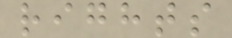rights
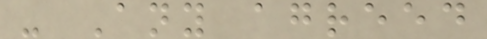- Any agreed
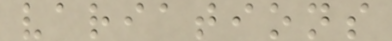variations
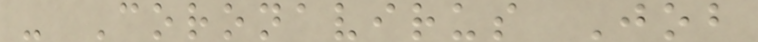- Coronavirus Job
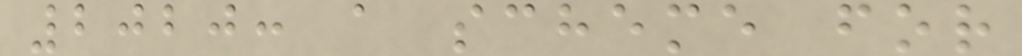2020: a scheme for
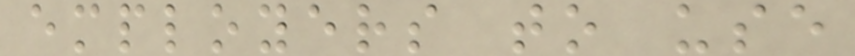employers to use
